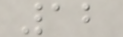12
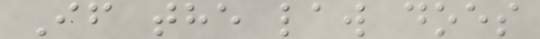If the law does
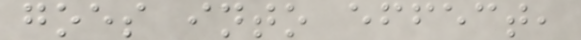goes into effect,
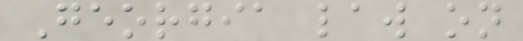Georgia law on
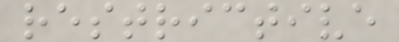restrictive
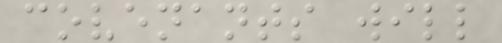covenants will
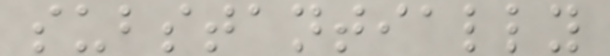substantially
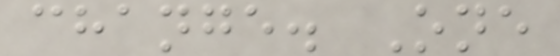change. One
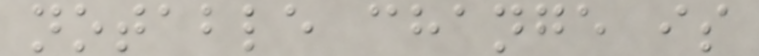notable change is
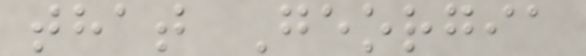that Georgia
